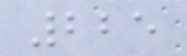225
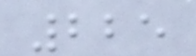225
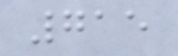715
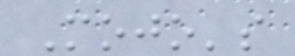Mojo's
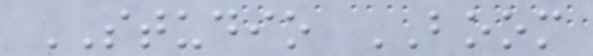STUDIO BOOM
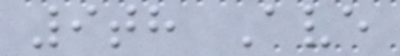9th Ave
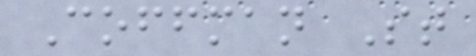Coffman St
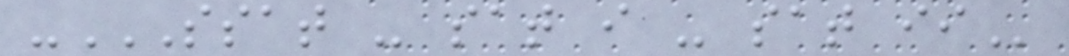-SSAT - SAT I - SAT II
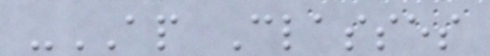-AP Classes
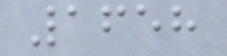1658
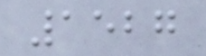1527
